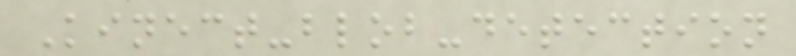Kinect-blob-detection
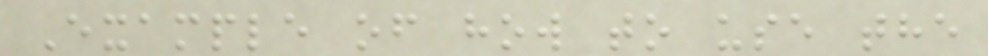Example of how to use the
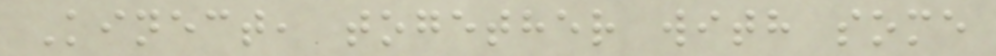Kinect, together with some
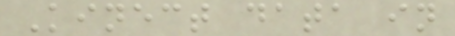Kinect data in
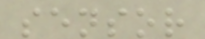sensor
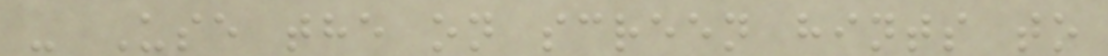- Use the on screen hints to
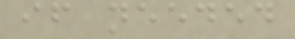if needed
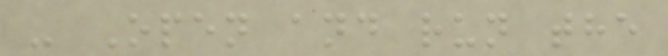- Open and run the
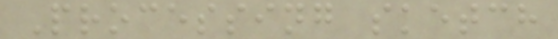Processing sketch
